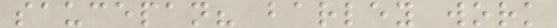saucepan? barley work
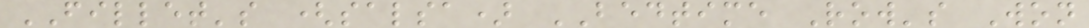FILLET's (salsa) BEDTIME Row's Won
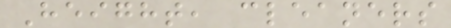Height, cleaners
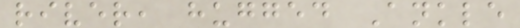river, hugged Ankle
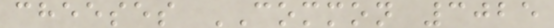cheeses COMMON 3025
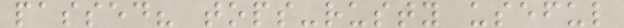passed? tops-rusty useful
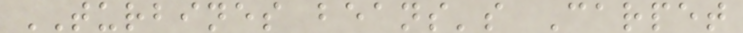TURBINES beans's Carpet
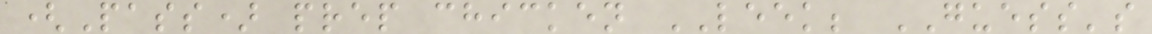(Pass) prep chicken LEEK; GUESS's
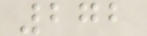272
